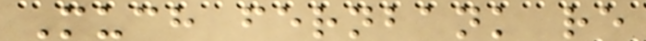Much fernbank re
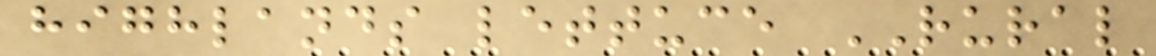highlands lettuce RURAL
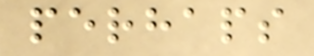perhaps
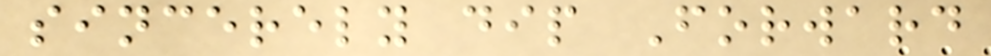sincerely dip Forward
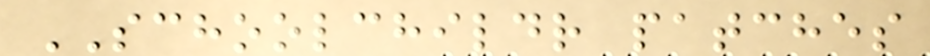SCHOOLCHILDR patches
